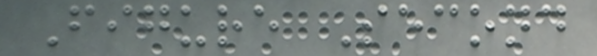Figure Second
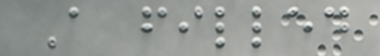A filled
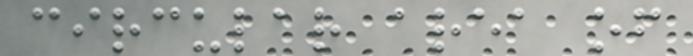circular area of
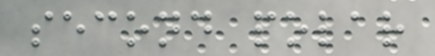second polar
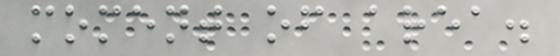moment of area.
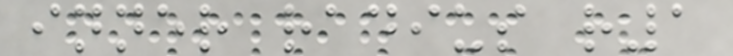inner radius r1
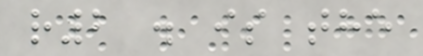r2 . is the
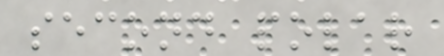second polar
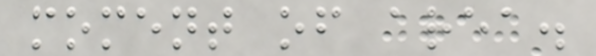moment of area.
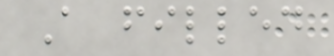A filled
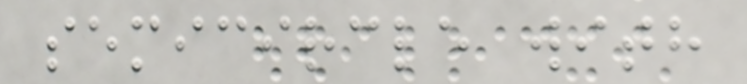semicircle with
